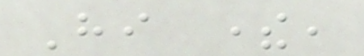Hi there,
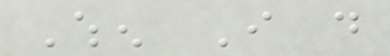When I do
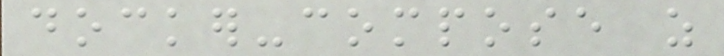docker-compose as
